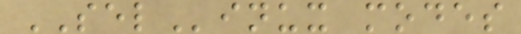SELinux modes
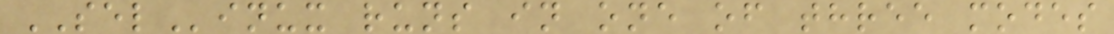SELinux runs in one of three modes
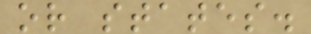or states.
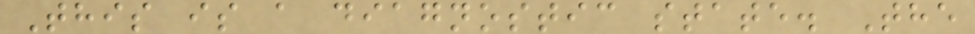This is a diagnostic state. The
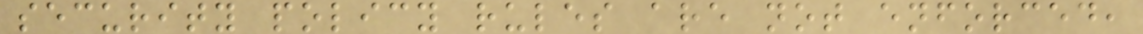security policy rules are not enforced,
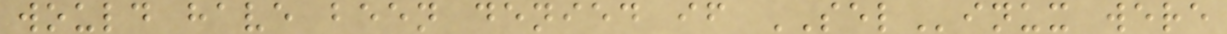would have been denied if SELinux were
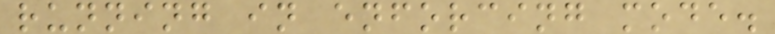running in enforcing mode.
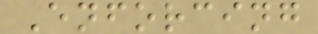Enforcing
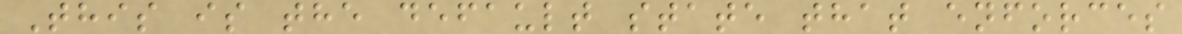This is the default state that enforces
